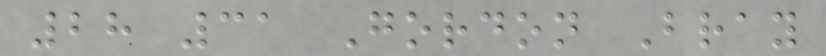28 31 Gordon Bray
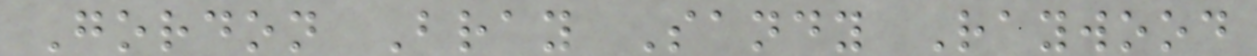Gordon Bray Sandy Raywood
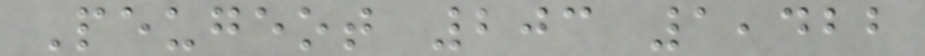Peugeot 203 1,422
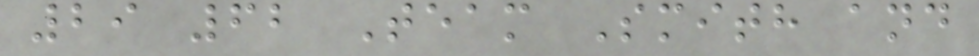29 62 Team Smith and
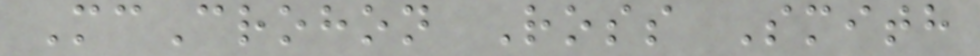McCrohon Ross Smith
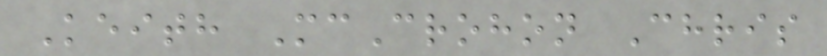Keith McCrohon Chris
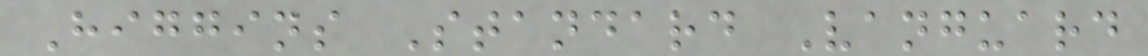Higgins Standard Vanguard
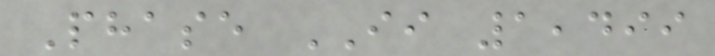Phase II 1,499
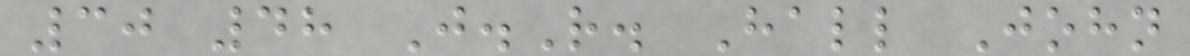30 48 J.R. Hall John
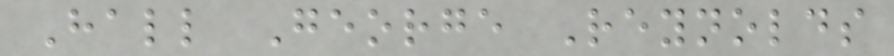Hall George Reynolds
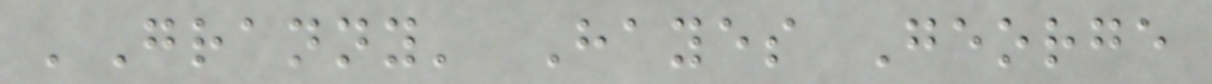'Granny' Hayes George
